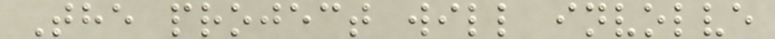The project will involve
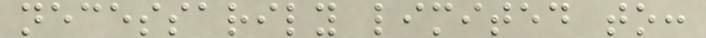necessarily limited to:
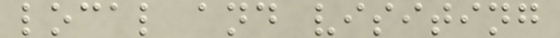local and visiting
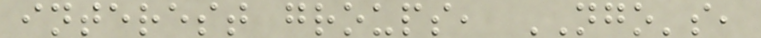interest groups, NGO's,
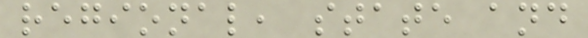regional, state and
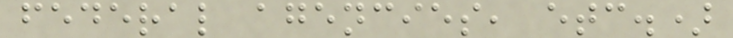federal agencies, etc.)
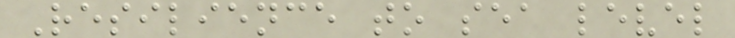Resilience to sea level
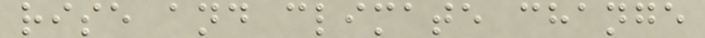rise and climate change
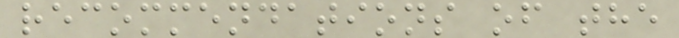recommendations of the
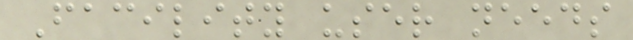Facility user needs
